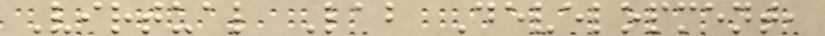Virtual Lab Development,
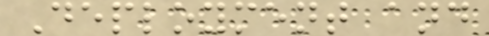Deployment and
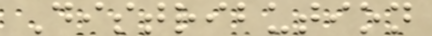Distribution
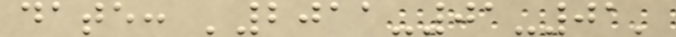date: '2011-01-01'
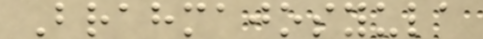Brahmajosyula
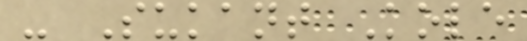- Sukant Kole
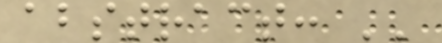abstract: ''
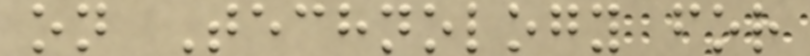on Technology for
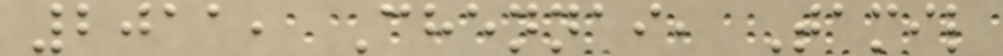2011, Chennai, Tamil
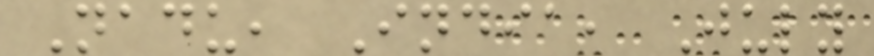Nadu, India, July
